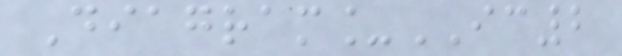Diagram_IC2
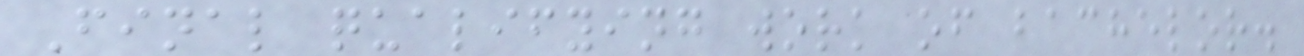Final qualifying work of bachelor.
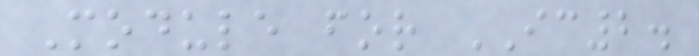Module for IC2.
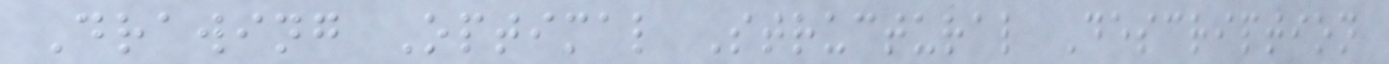Drawing Optimal Structural Description
